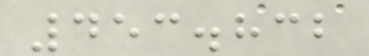453.832
